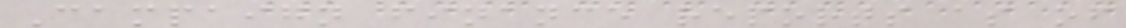Campaign finance reports as of
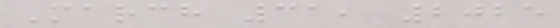March 31, 2025
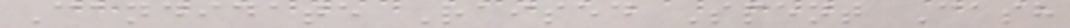Candidate Raised Spent Cash
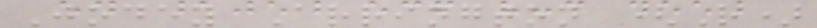Jodey Arrington (R)
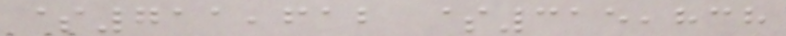$711,612 $315,838
